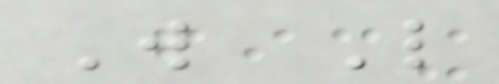W L
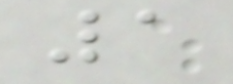1
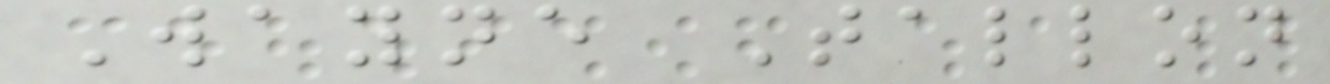Wayne Tallon
